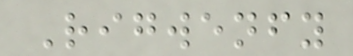Rigwenfy
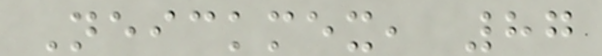Neickmex, 87
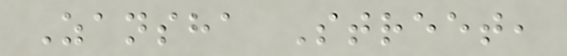Zansha Street,
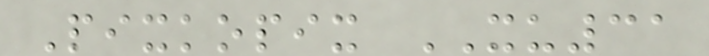Pixkopix XU31
